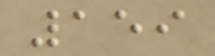159
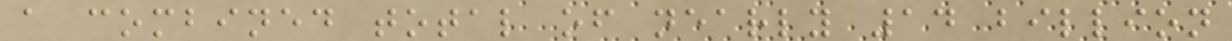a combined total of nearly 14 billion
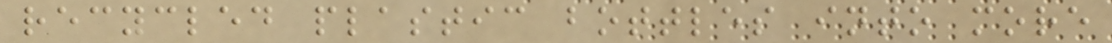recycled plastic bottles into more
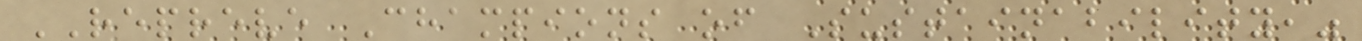REPREVE Champions of Sustainability,"
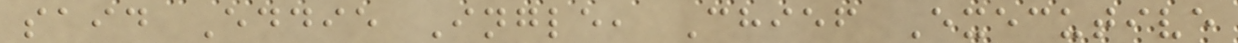said Eddie Ingle, Chief Executive
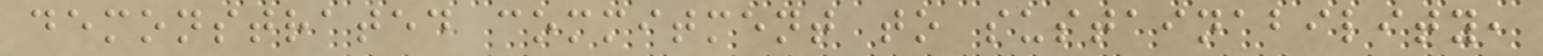demonstrated commitment to sustainability,
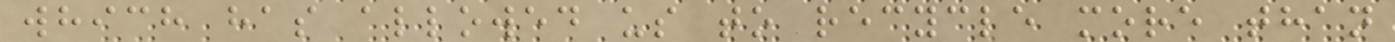which has allowed us to recycle more than
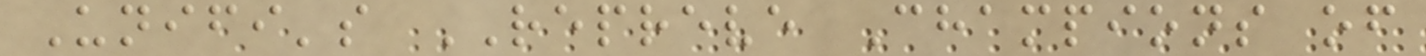Unifi's REPREVE Champions of
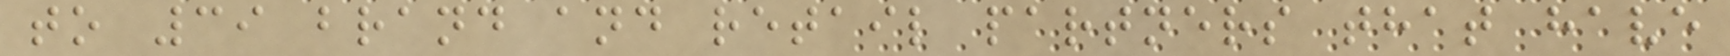to 39 brand and retail partners that have
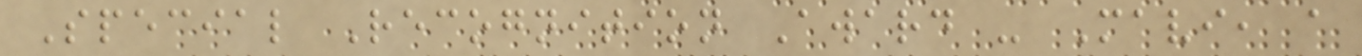Special Recognition Award - Mavi, a
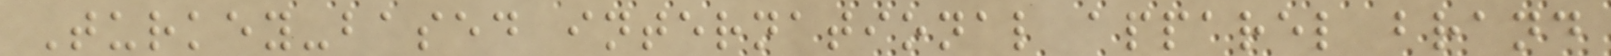Turkey-based international apparel brand
